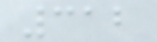312
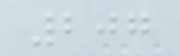207
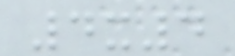4x4
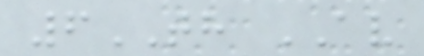6TH AV
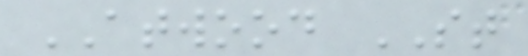ATWOOD ST
